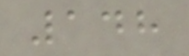148
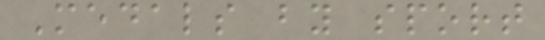Medals by sport
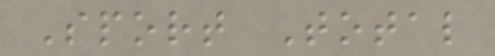Sport Total
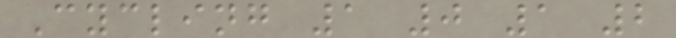Cycling 1 0 1 2
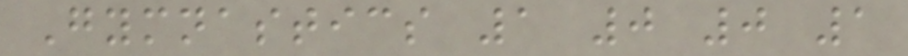Gymnastics 1 0 0 1
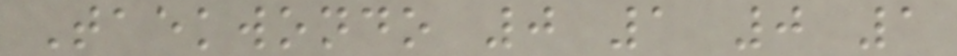Taekwondo 0 1 0 1
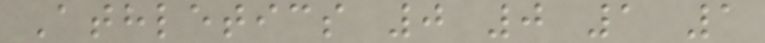Athletics 0 0 1 1
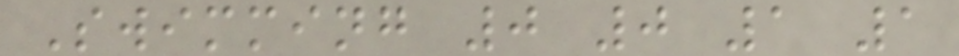Swimming 0 0 1 1
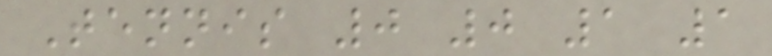Tennis 0 0 1 1
